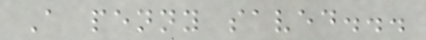A penny saved...
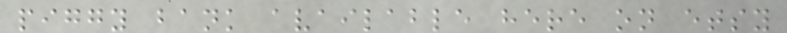piggy bank available here on etsy
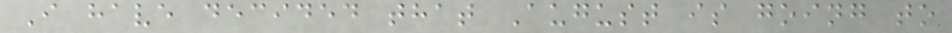I have decided that August is going to
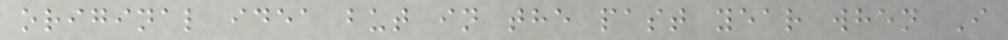original idea but in the past year when I
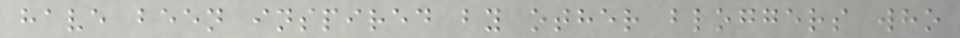have been inspired by other bloggers who
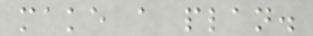make a plan.
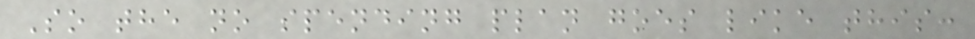So the no spending plan goes like this:
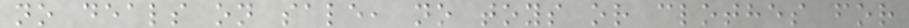no deals on sale, no toys or clothes for
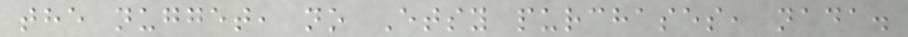the nugget, no Etsy purchases, nada.
